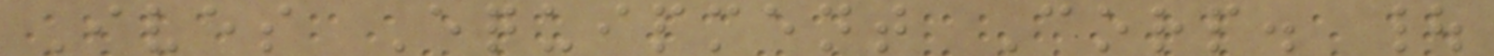Ives Equipment Corp. |
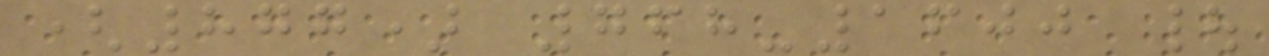(877) 768-1600 |
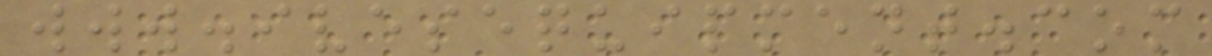www.ivesequipment.com
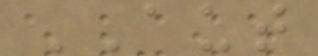AUT
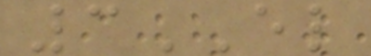3EL
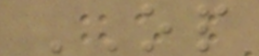OP
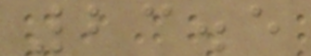23.5
